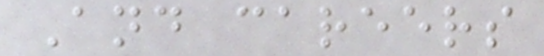And careers
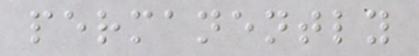permanently
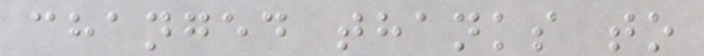changed thanks to
